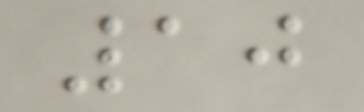10
